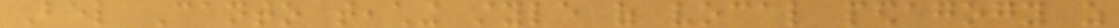Bel Canto teaching style of vocal pedagogy as
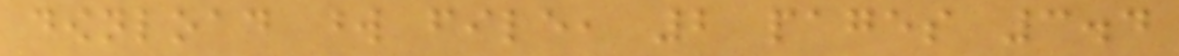download word file, 2 pages 3.4
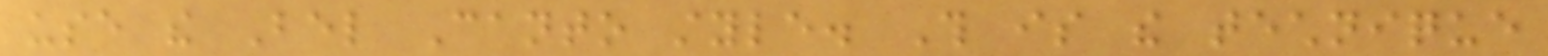use the Bel Canto style. This is the technique
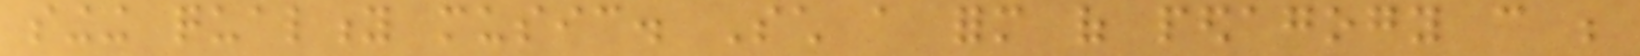singing quality music. Such a form of pedagogy can be
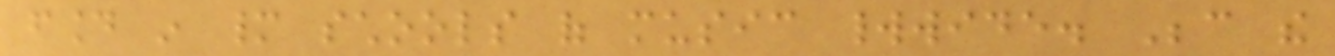found in many schools of music worldwide. Because the
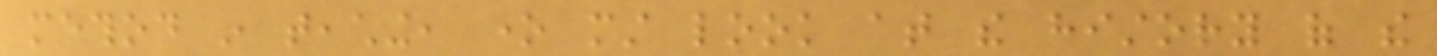method in teaching, one must look at the history of the
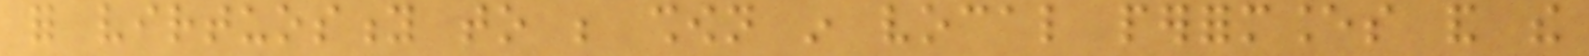for virtuosity to be shown in vocal performances and the
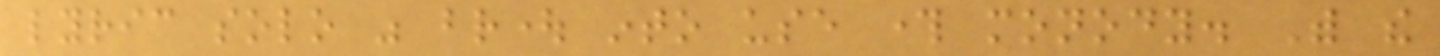lyric solo was brought into use through monody. With the
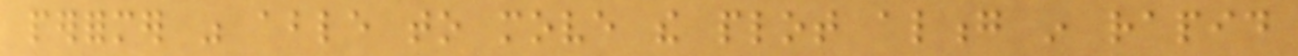performer was able to move the plot along in rapid
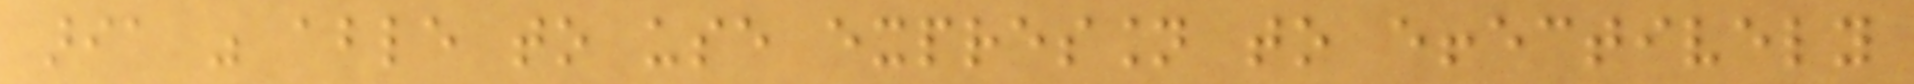aria was able to use expression to effectively
